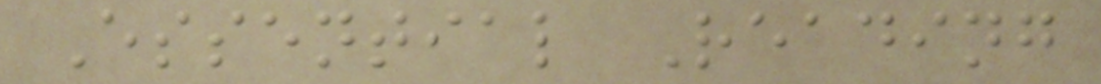Essential Reading
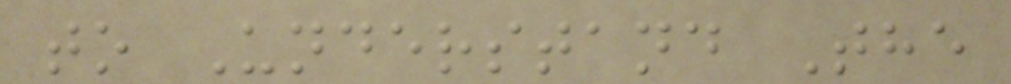to Understand The
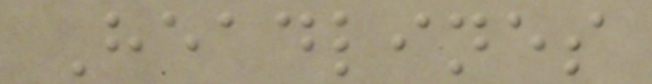Headlines
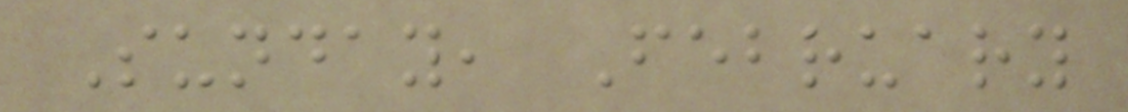Sunday, February
